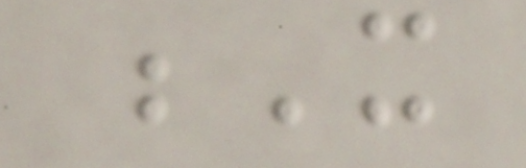X
